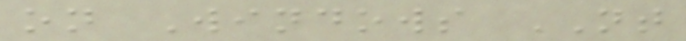on Windows NT
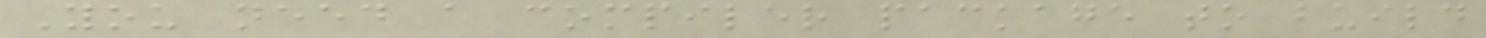You need a compiler package to build
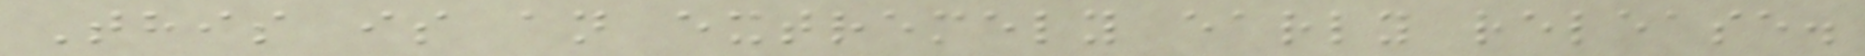This is an extremely early release.
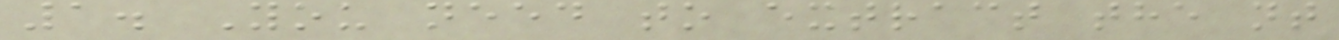1. You need to extract the nt
